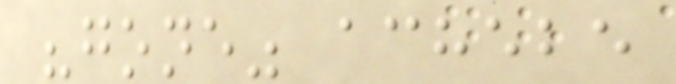"gone" achebe
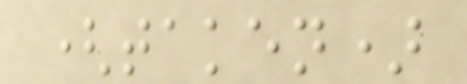(taken)
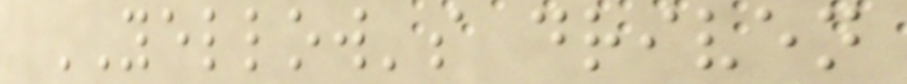YELLOW's driven
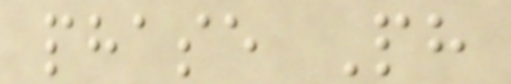phase Ph
